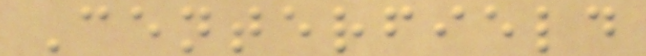Centerfield
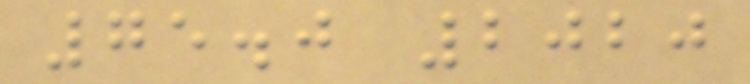75.0 2020
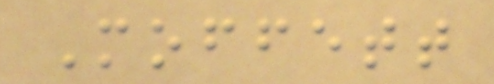Moffett
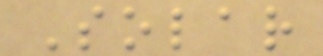Solar
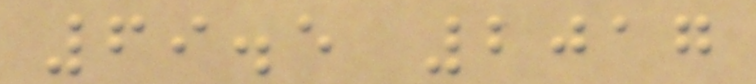69.5 2017
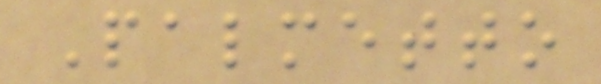Palmetto
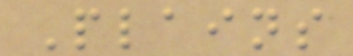Plains
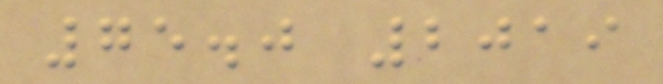75.0 2019
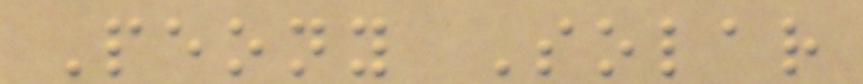Peony Solar
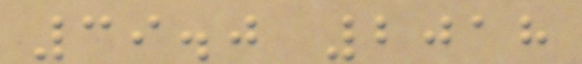39.0 2018
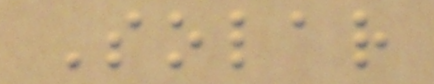Solar
